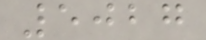5027
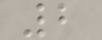2
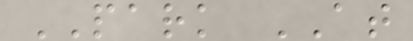PARK AT
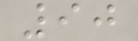90
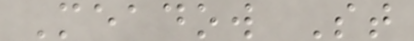Meadow St
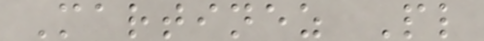Martinez Pl
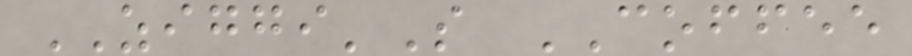ZIGGI'S COFFEE
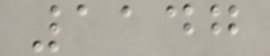1147
